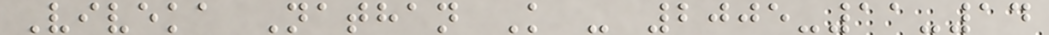Viveka Nathan K - 2005-11-14
